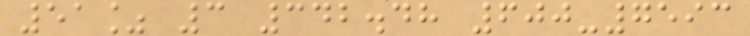51% 3 342.48 600-7593
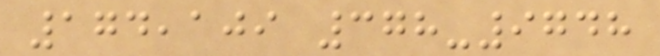174,109 378-9748
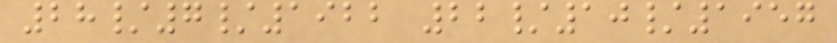28/7/1922 22/10/1957
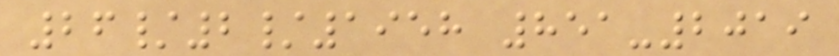26/2/1958 851-2019
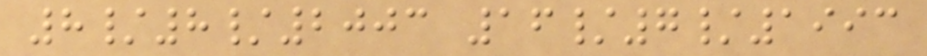8/8/2003 16/7/1993
